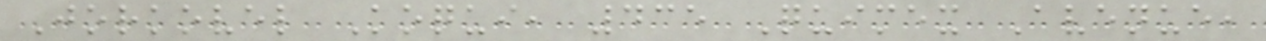Jorkovel Koqui, 435 Quimex Avenue,
